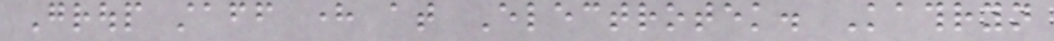Group staff here at Electrotek. Kathryn
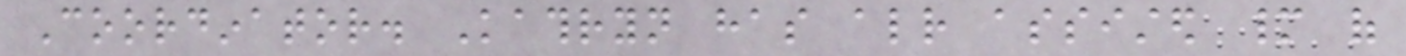Coordinator. Kathryn has already assisted many of
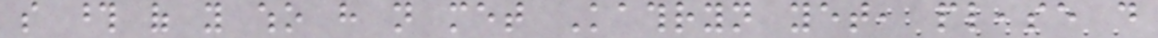so those of you who have not met Kathryn yet, please do
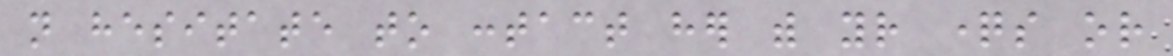not hesitate to contact her with your questions or
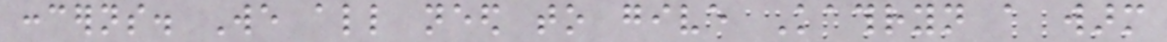concerns. We all need to give Kathryn a warm
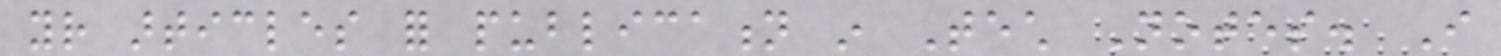your articles for publication in Tech Notes. I
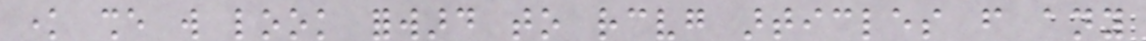know she will look forward to receiving articles from any
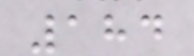184
